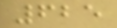625
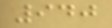940
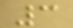3
